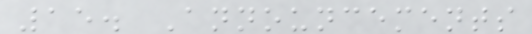15. Announcements
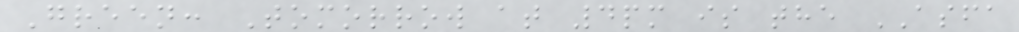Green: Tomorrow at 4pm is the ASFA
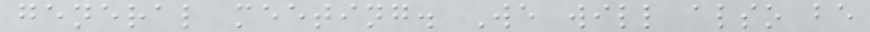general meeting. We will also be
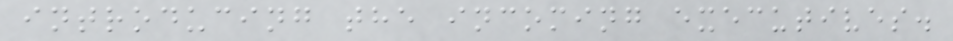introducing the incoming executives.
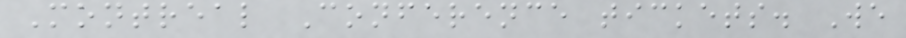Montreal Conference tickets. We
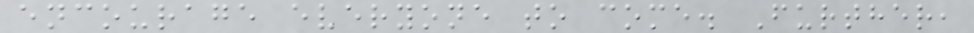encourage everyone to come. Further,
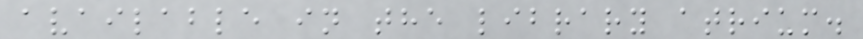available in the library atrium.
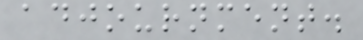adjournment.
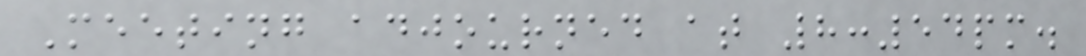Meeting adjourned at 8:54pm.
